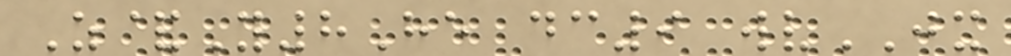Z&Y8He dc9 wvJX
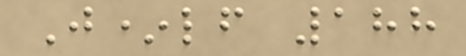J*lf 188
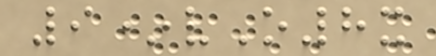9*vO8x
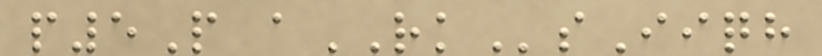p5P aRKsIiqh
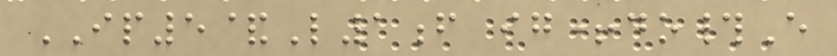IP5&L1f ig+do#E
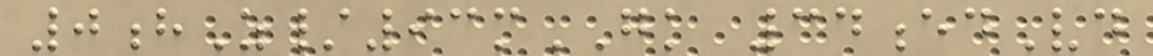0hZ/93mGK 34edVd
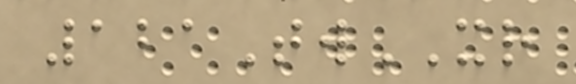121TwXR
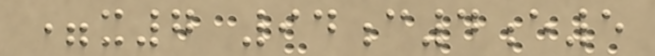=x7 94c4e5
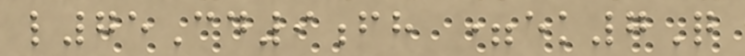l75Cd9fh =ek7Q
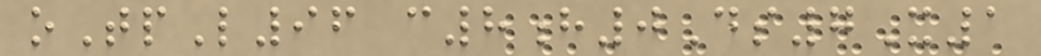oTpL96 c8h0Ds7X1
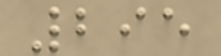295
